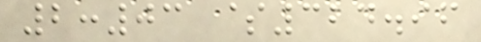2:03 $324.96
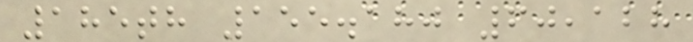185th 155.180 60,128
